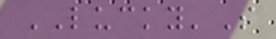LUCKY'S
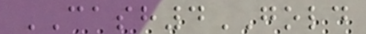CASH4GOLD
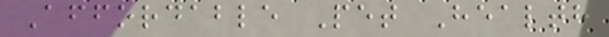Affordable Pet Health
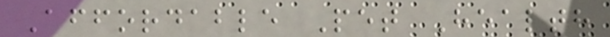Affordable Pet Health
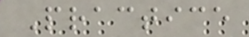Practice
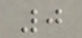0
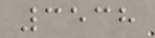3538
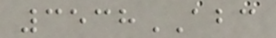3538ABC
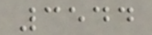3544
